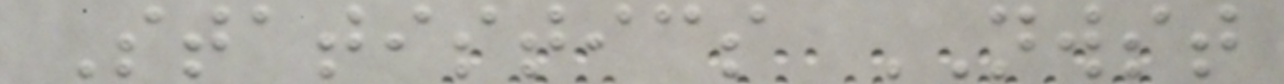Statistics NWST
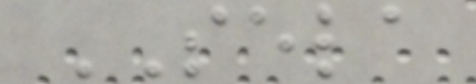SELA
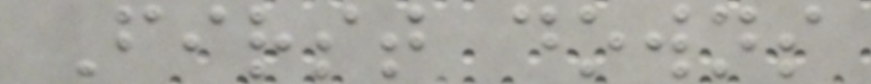First downs
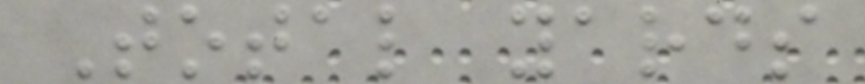Total yards
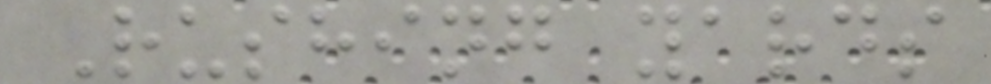Rushing yards
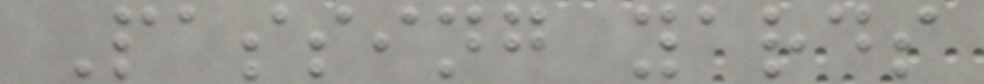Passing yards
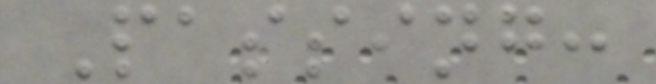Passing:
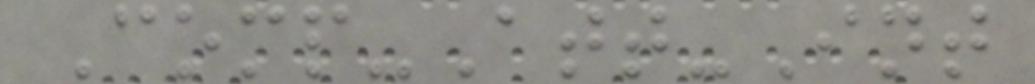Comp-Att-Int
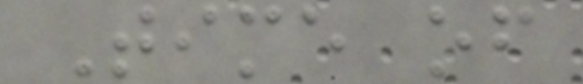Time of
